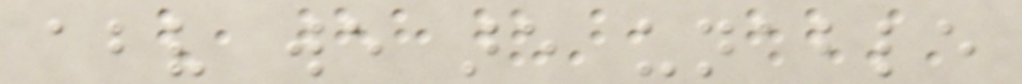above we are unable
